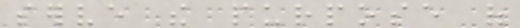serve the purpose of
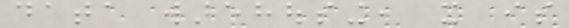data warehousing, it is
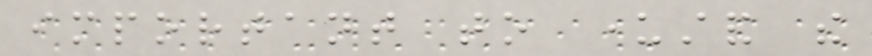important to understand the
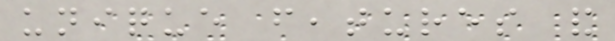unique features and
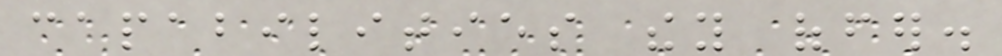capabilities they offer.
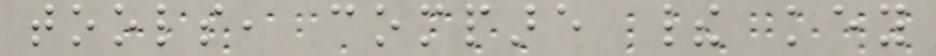tools, compare their key
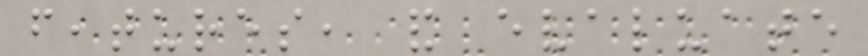features, and evaluate
